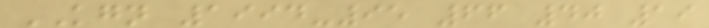KGN 1994-95 66 40 19
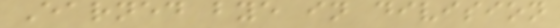Earned bye in division
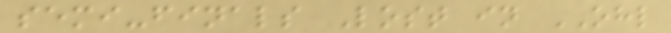semi-finals Lost in OHL
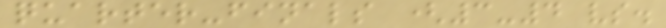quarter-finals (3-4 vs.
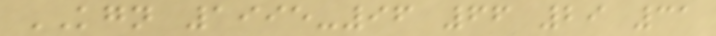KGN 1995-96 66 29 31
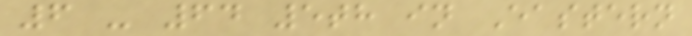6 - 64 5th in Eastern
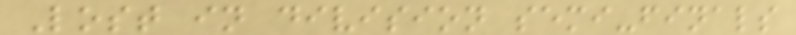Lost in division semi-finals
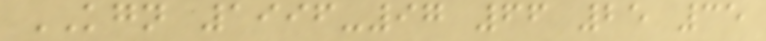KGN 1996-97 66 25 35
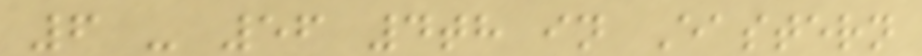6 - 56 4th in Eastern
